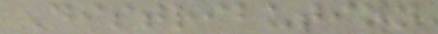Distribution
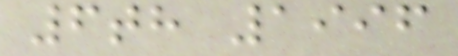6th 1996
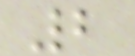2
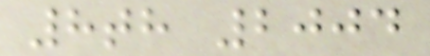8th 2004
